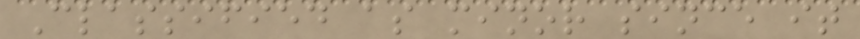Classified as minor since it
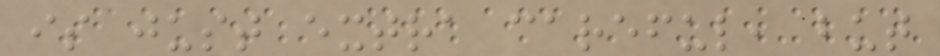is just extra careful, but
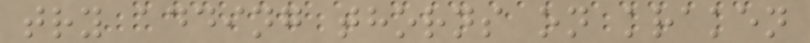try adding thorns on kraken
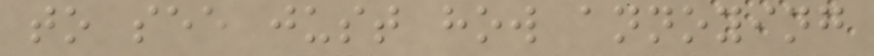to see just how annoying
